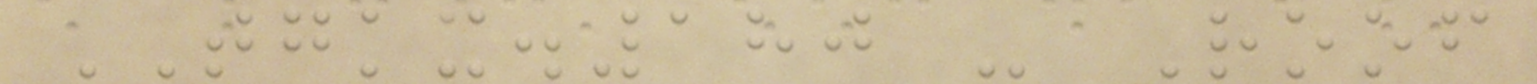TGKX.180 - Roof
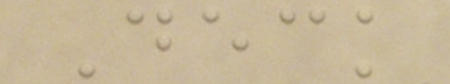Deck
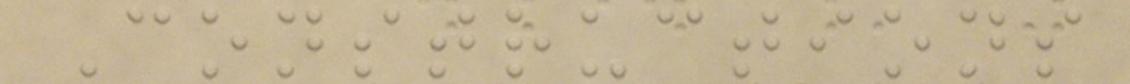Constructions
